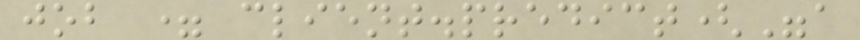job = client.predict("a
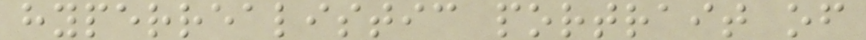hyperrealistic portrait of
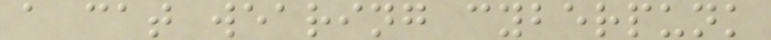a cat wearing cyberpunk
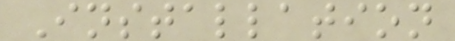Installation
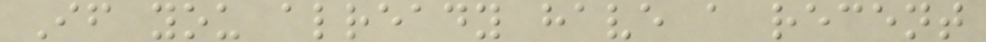If you already have a recent
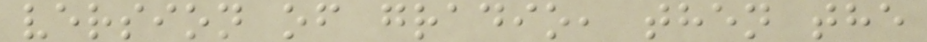version of gradio, then the
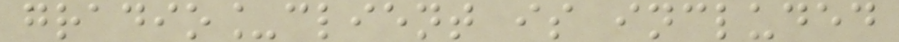gradio_client is included
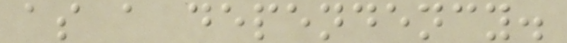as a dependency.
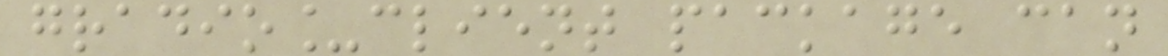gradio_client package can
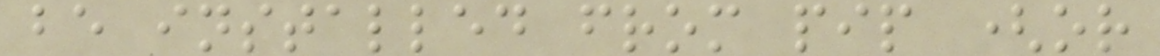be installed from pip (or
